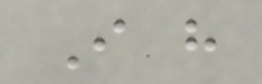I have
